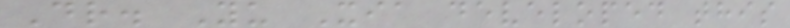Dr. Yu Xia developed this
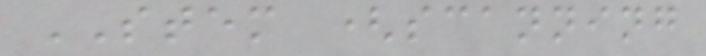STEM (scanning
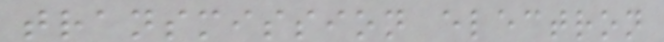transmission electron
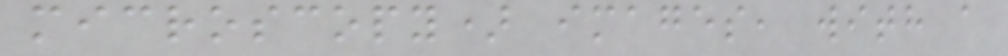microscopy) images, with a
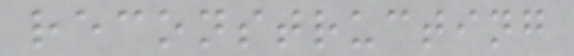reconstructing
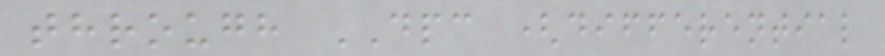through DPC (differential
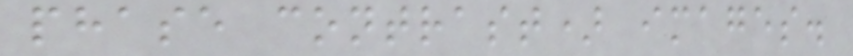phase contrast) images.
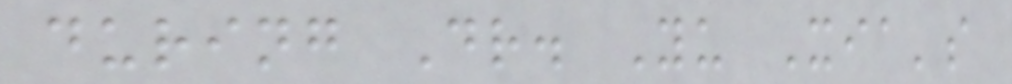during Dr. Yu Xia's
